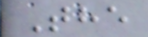The
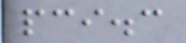pci.c
